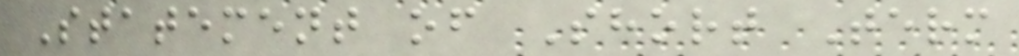Statement of Short Term
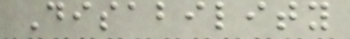Disability
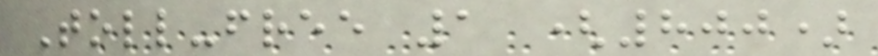Toll-free 1 (800)
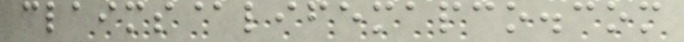claims@lifemapco.com
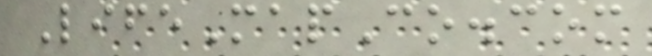LifeMapCo.com
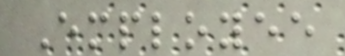Employee
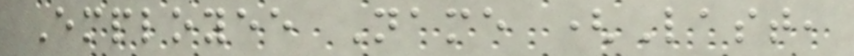Employee Name (Last,
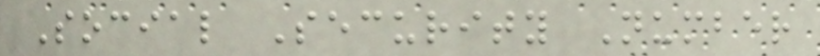Social Security Number
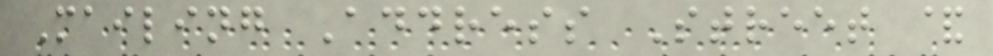Mailing Address Street &
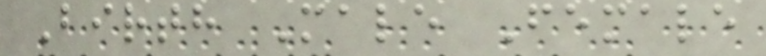Birth Male Female
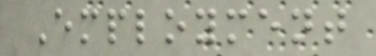Employment
